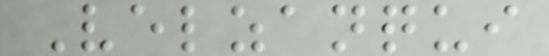Velzanqui
